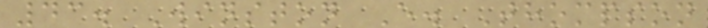43. Winston E. Thompson
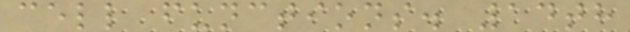cell functions. 14th
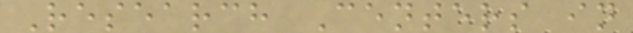Research Centers in
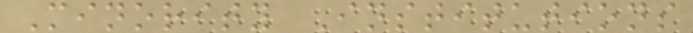Minority Institutions
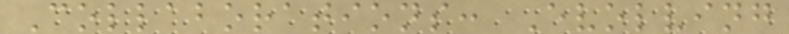Collaborations: Evolving
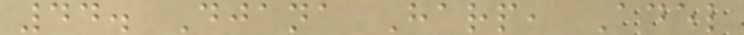44. Djana Harp, Adel
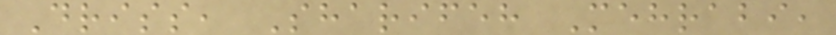Driss, Sharifeh Mehrabi,
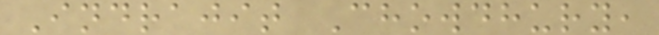Indrajit Chowdhury,
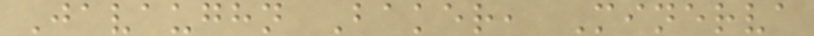Javaughn Baker, Minerva
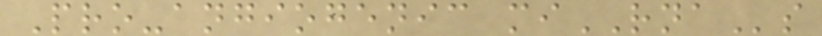Pro-angiogenic miRNAs
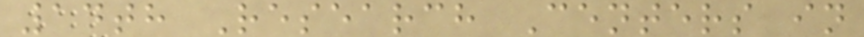14th Research Centers in
